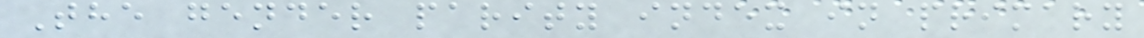The gender parity index in primary
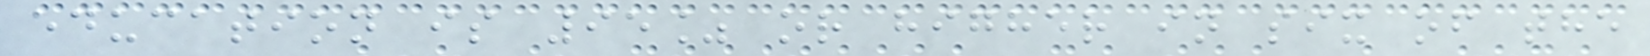education is 95% or higher in six of the
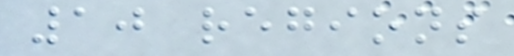10 regions
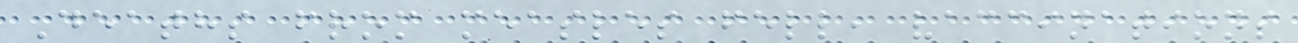Deaths from measles fell, vaccinations
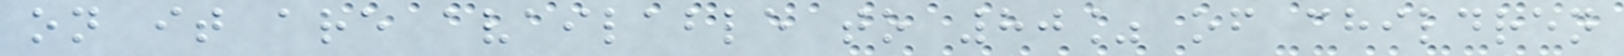on it are available to 80% of children
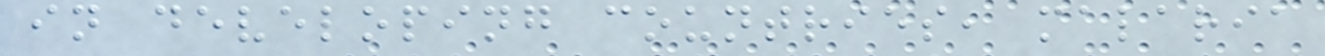in developing countries, malaria
